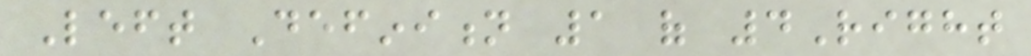Left Definition 1 of 4Right
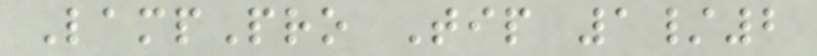LampPro Tip 1/2
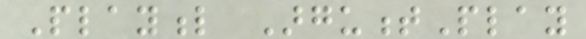Playful ArgumentPlay
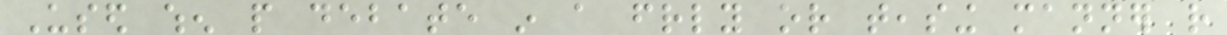Used when people debate in a friendly or teasing manner rather
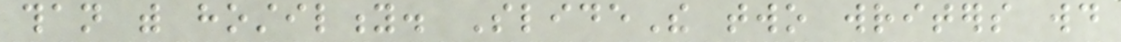than with hostility. SlideThe two writers would
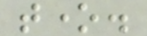tone.
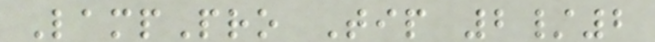LampPro Tip 2/2
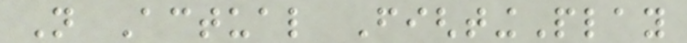Not Actual FightingPlay
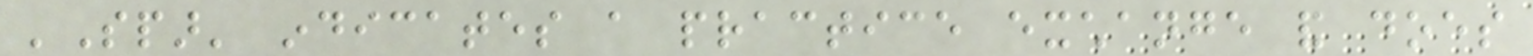'Spar' indicates a practice exchange and does
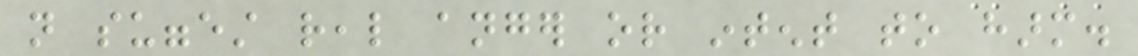not suggest real anger or intent to harm.
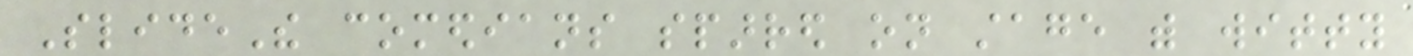SlideThe comedians sparred on stage with witty
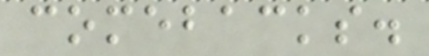comebacks.
